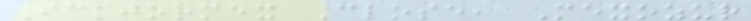Ickjormex Close, Mexozur
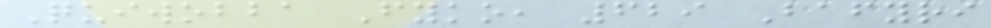Quiwobba Fyko, 629 Bafyri
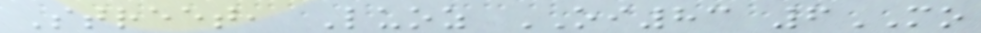Street, Luoz OI83 6MO
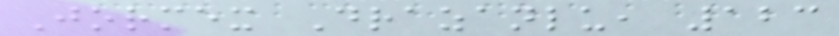Jormex Drazanlu, 123
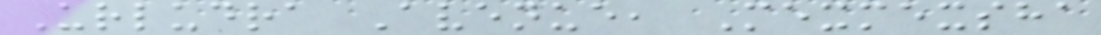Urludra Avenue, Mexmexsha
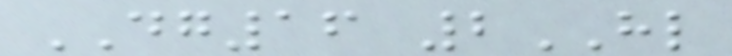DG16 2HL
